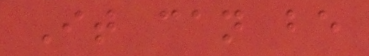It can be
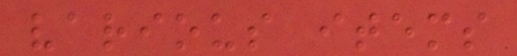various items
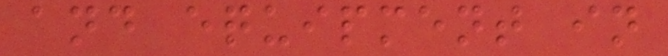and equipment in
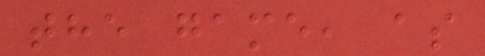the game, as
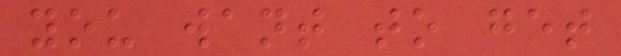you want to get
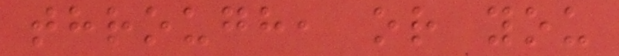through, or you
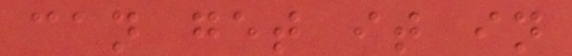can get it in
